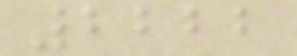2222
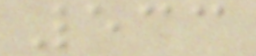533
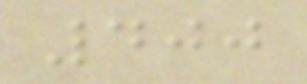400
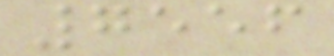7556
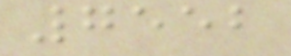7552
